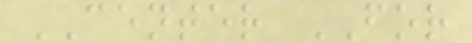CENTER FOR
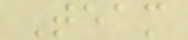Team
